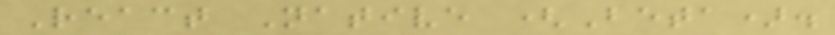React Native (Beta).
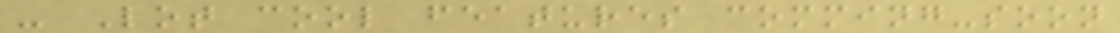- Lot cool features comming-soon
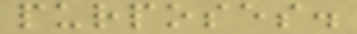purposes.
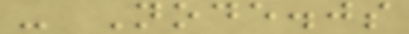- Node.js
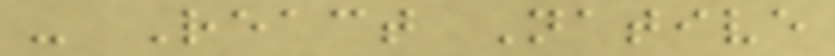- React Native
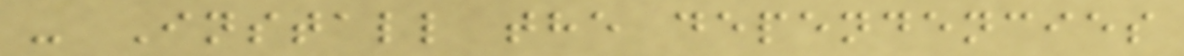- Install the dependencies
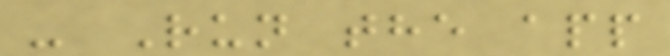- Run the app
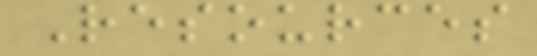Resources
